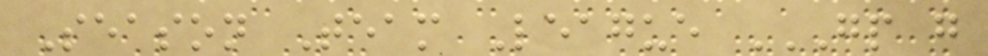Season Team League GP G
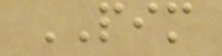PIM
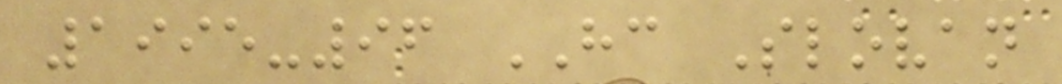1995-96 HC Slovan
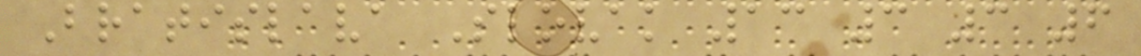Bratislava Slovak 13 3 3 6
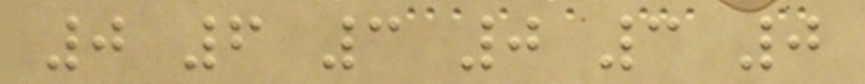0 6 3 0 3 0
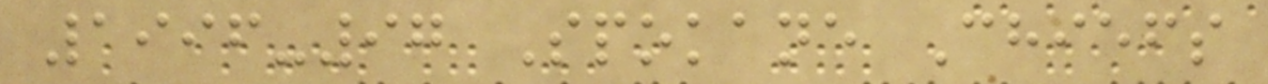1996-97 Spokane Chiefs
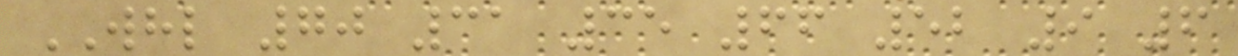WHL 70 31 35 66 52 9 6
